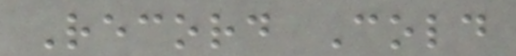Record Cold
